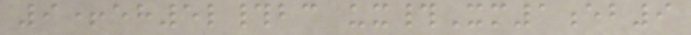9+eh5l#bc ux#Xm1eb9
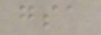gsa
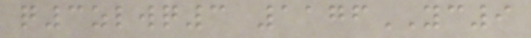q3zlwq3 1176YC9
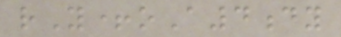rY+oA4dy
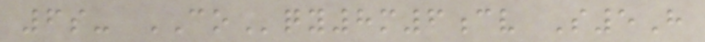6s- COqy8m6cv S5H
